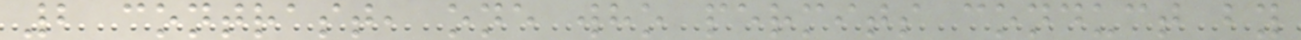2 contrast, one who permits conduct by
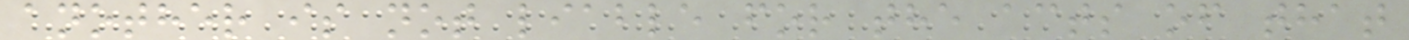another is not liable for the acts of that
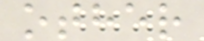other
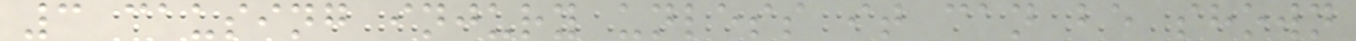3 causing injury unless it can be shown
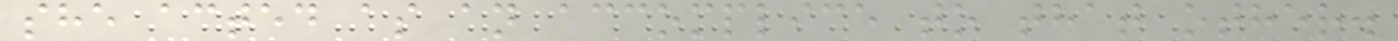she acted as an accomplice to that other.
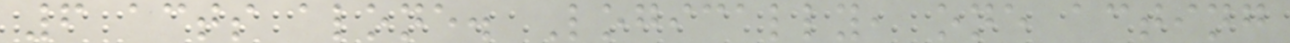6 acts alone. Logically, one acting
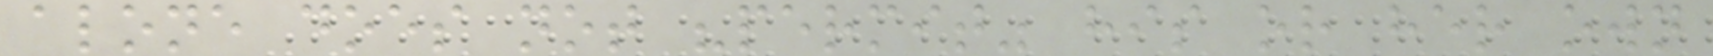alone does not "permit" his or her own
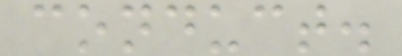conduct.
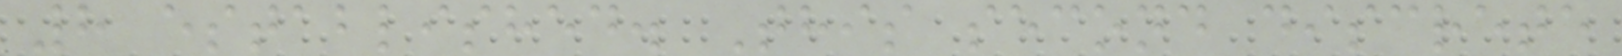8 established. This second discrete
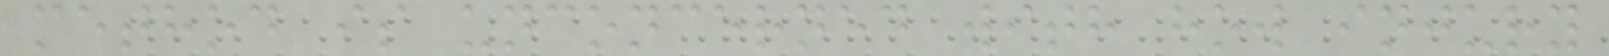method is unconcerned with how injury
